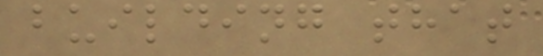building that
